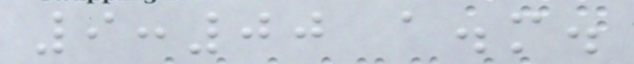9:00 a.m.
